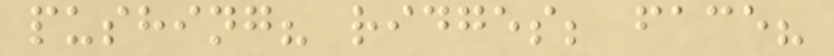pushing? ridges; face?
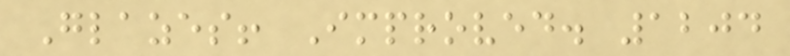Glazes! Improved. 1204
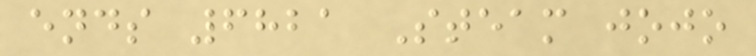ends 6821 Steam jojo
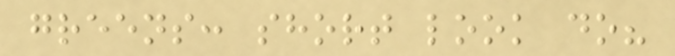greens: short look do?
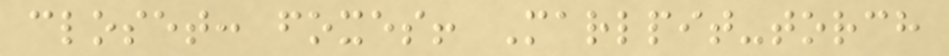closet: foxes! Marlpit-torch
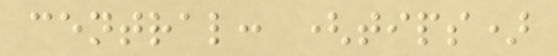central: (tips)
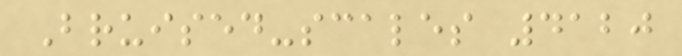Bruised-scales 4120
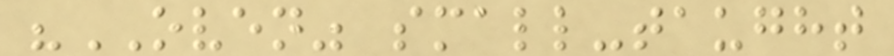"OVEN" small-taught
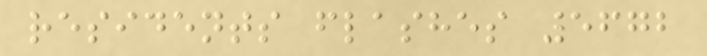residents flashes 5672
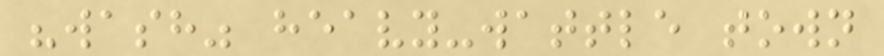"wash" heavy-wattle town
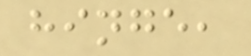hinge,
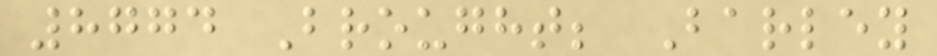8774 Brought; Barley
